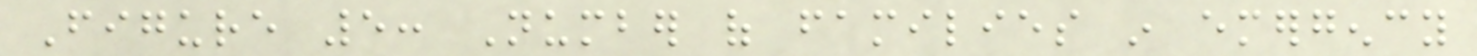Figure 5: Number of families in emergency
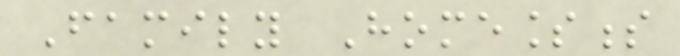Family Homelessness
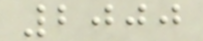2000
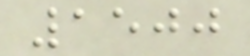1500
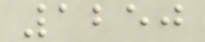1250
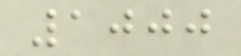1000
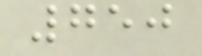750
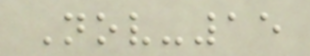Nov-15
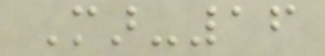Mar-16
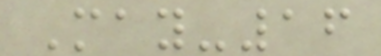May-16
